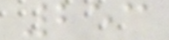253
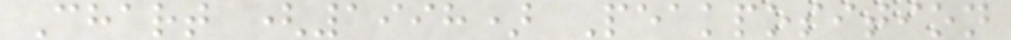Chart (1998) Peakposition
